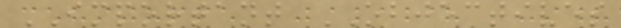IMPORTANT OBJECTIVES
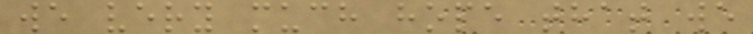we very much hope that we
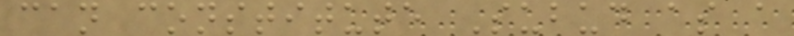can constitute Subud as a
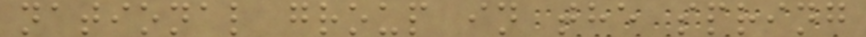national group in the spring
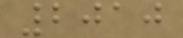2010
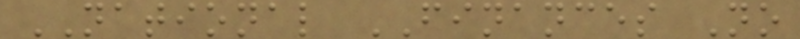NATIONAL FINANCES No
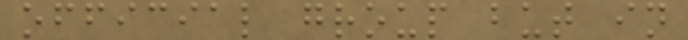official group but in
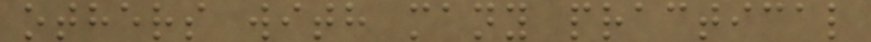others with many practical
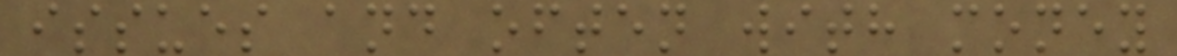issues and often with money
